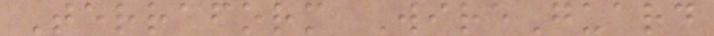Terraform WireGuard
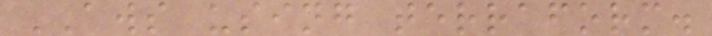AWS using terraform.
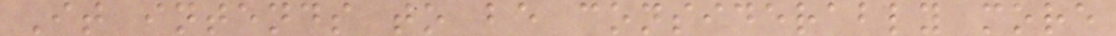It intends to be considerably more
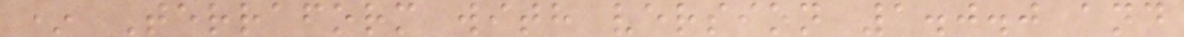* Terraform with version 1.0.0 and
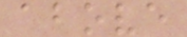above
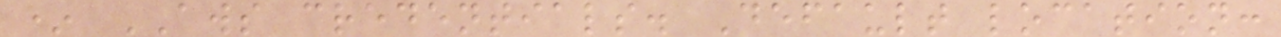* AWS credentials. Default location:
